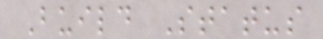Build Status
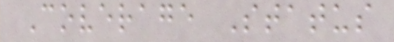Coverage Status
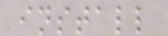install
